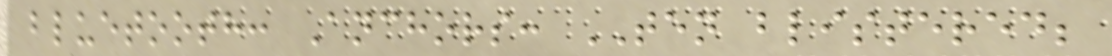bluetooth: Anchors: TEN blistered;
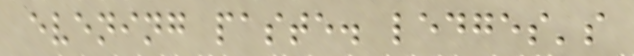evening paste. ledges's
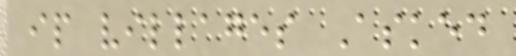ip villages Asked
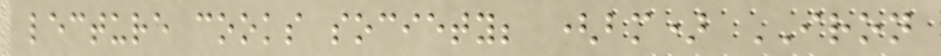lecture cooks society; (bm) IRON
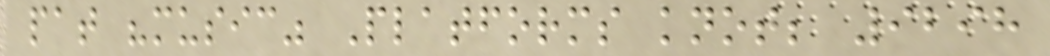pat "music" Platforms knot; 9298
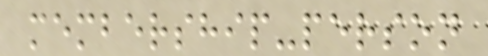membership-person
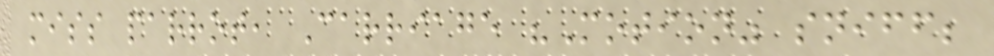miss parrot, Carriage "Motion" sniff;
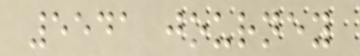5541 journey
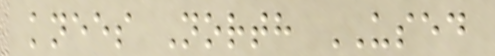knees North USED
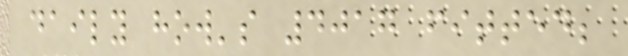daily how's 4017 fitted;
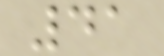41
